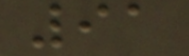91
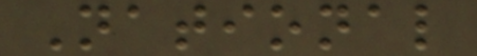National
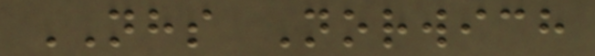NHS Norwich
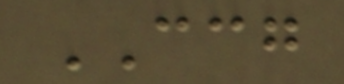CCG
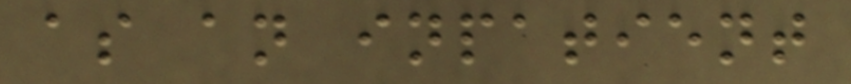as an inpatient
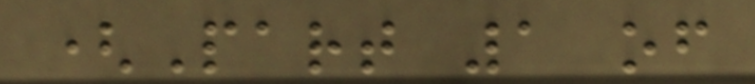(Part 1 of
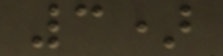3)
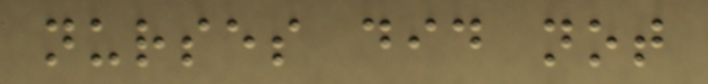nurses did not
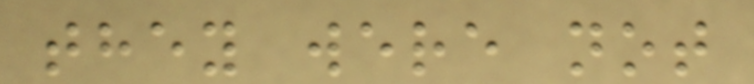they were not
